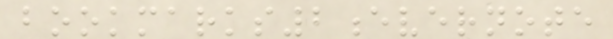bookmarks2evernote
